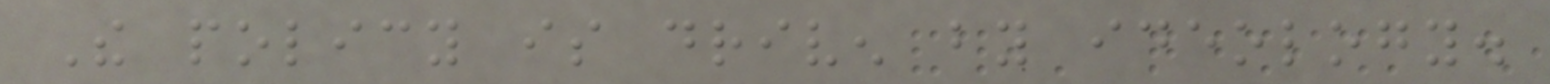The policy is driven by ideology.
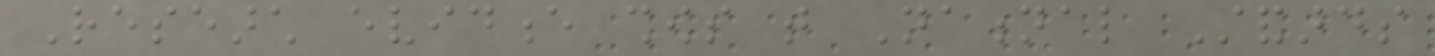Research evidence shows that National Standards
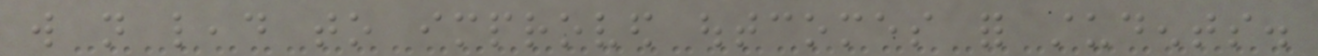will not lead to improved outcomes for students.
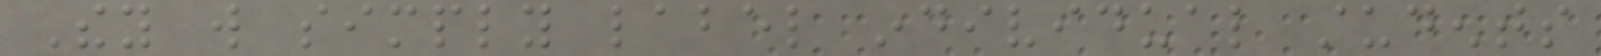They will simply label individual students
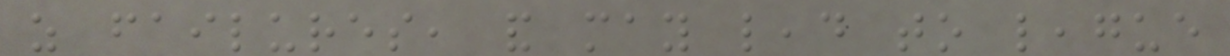as failures, and may lead to league
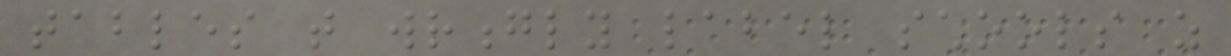tables that wrongly label schools as
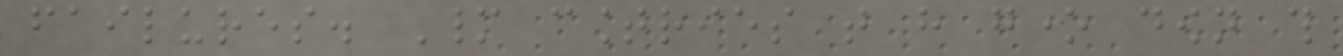failures. Many countries that have gone down this
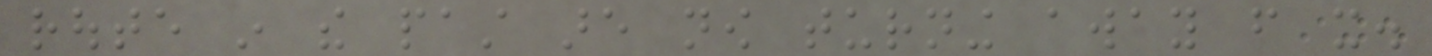route in the past are now turning away from it.
